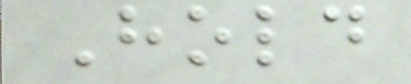Hold
